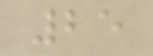25
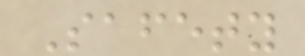Safety
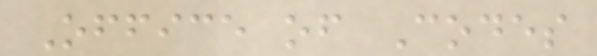Office of Codes
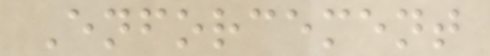Enforcement
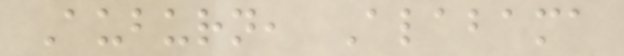Auburn, Alabama
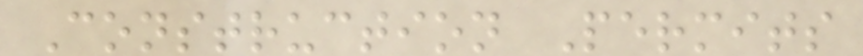Construction Permits
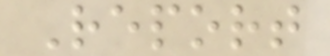Report
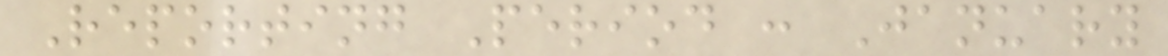Reporting Period : January
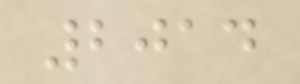2014
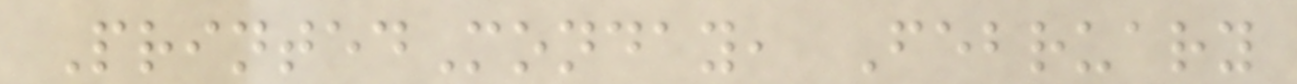PrintedMonday, February
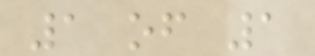1 of 1
